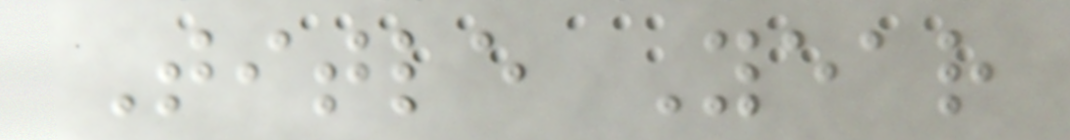Title Year
